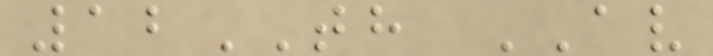12TH AV
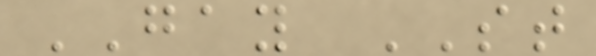GAY ST
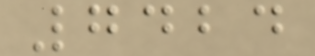7424
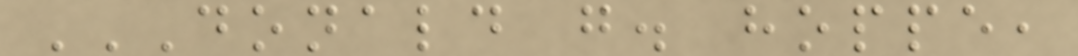DONALD G. HOPPE,
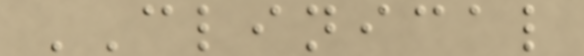CLINICAL
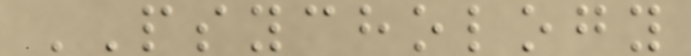PSYCHOLOGY
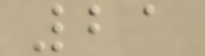21
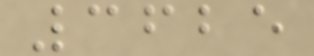3625
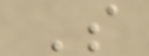S
